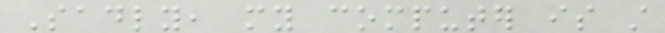Sadly, my computer is still
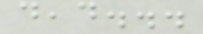dead...
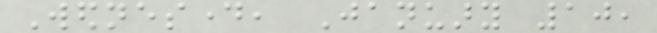Wednesday, January 10,
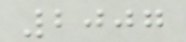2007
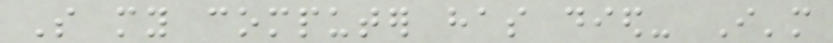So my computer has died- I'm
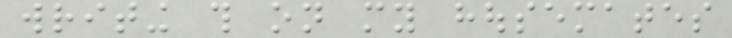writing this on my housemates
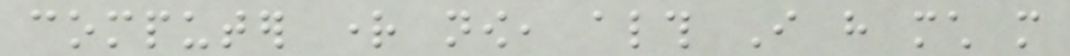computer right now, although I have much more
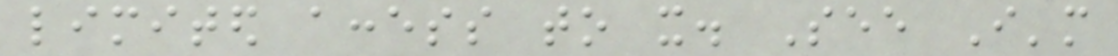limited access to it. See I'm
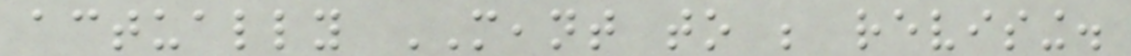actually MEANT to be revising.
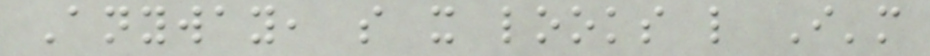Anyway, so it looks like I'm
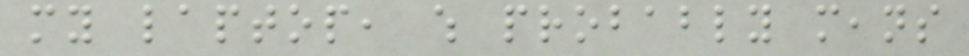my laptop, which probably means
